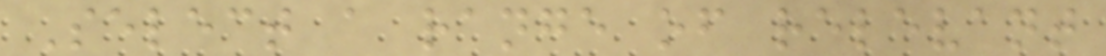Select a range of relevant
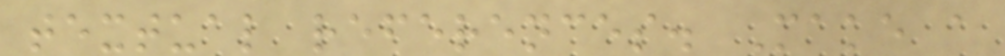textual references. Make a
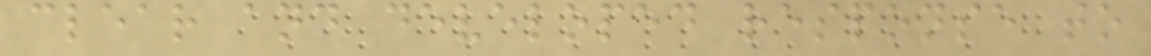clear and developed response to
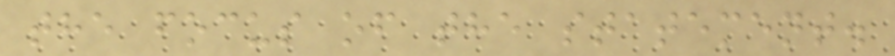the focus of the statement.
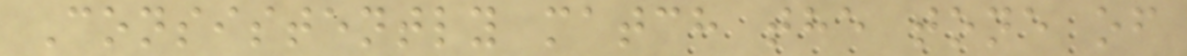Consistently match the tone of
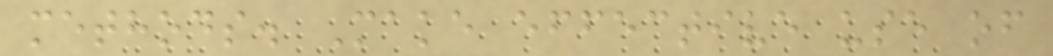methods. Make effective use of
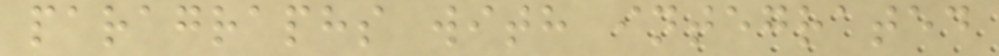paragraphs with integrated
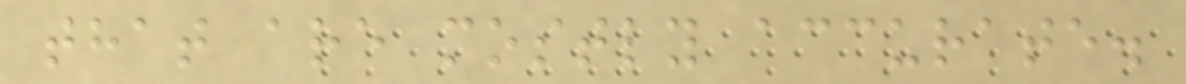that are mostly accurate.
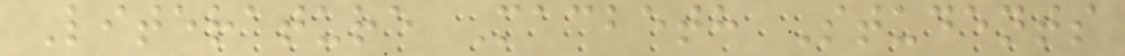Literature Macbeth Students
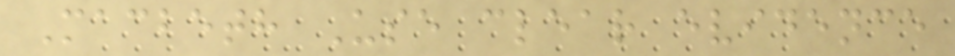Macbeth Use clear evidence
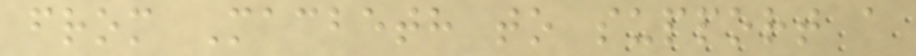from Macbeth to support a
